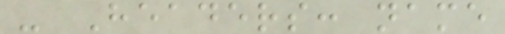- Headers: name
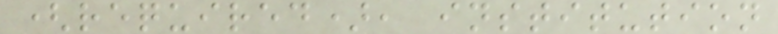(required), institution
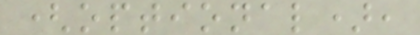(optional),
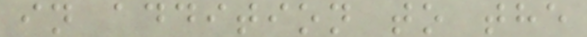in addition to the
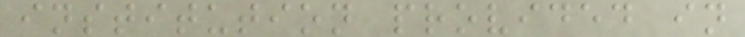institution provided in
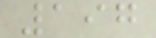197
